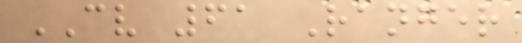CV 61 Ranger
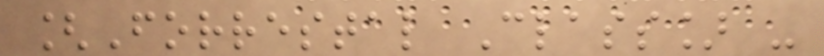[Forrestal Class] -
